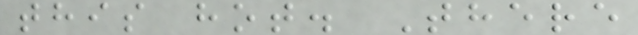this hot. There
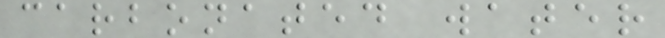carbonated water
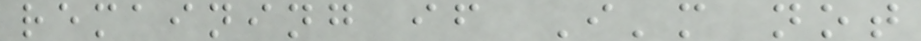remaining if I'm not
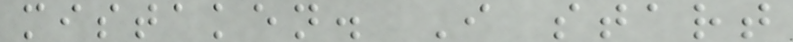mistaken. I start
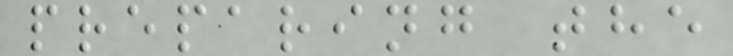preparing the
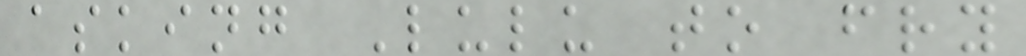asking Lulu to fry
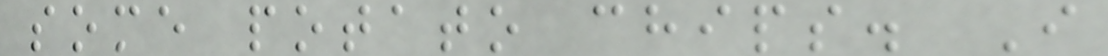some potato chips. I
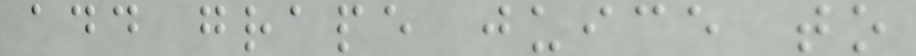add grape juice to
